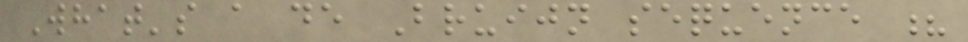What's a de Bruijn sequence ?
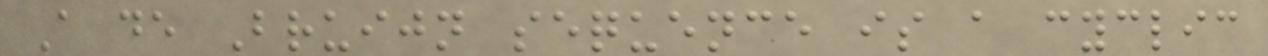A de Bruijn sequence is a cyclic
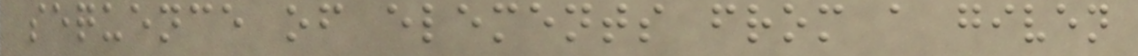sequence of elements from a given
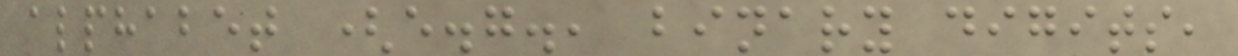alphabet (e.g., binary digits,
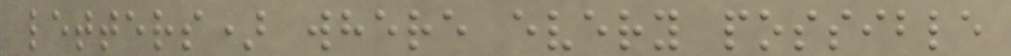letters) where every possible
